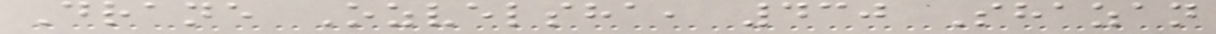Drane Ozvelsha, 430 Shazan
